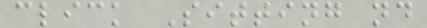click Sitting nd
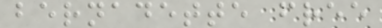bernadette free
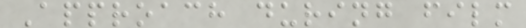Approach during film
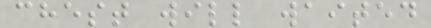chest will waited
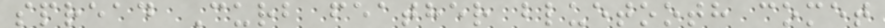spread Curb feather bluetooth comet
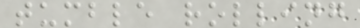tumble rolling
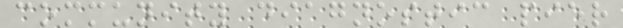community diagnostic pier
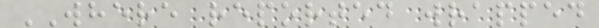WHERE reported wrapped
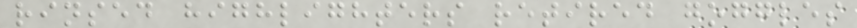rinsed highlighters retired goggles
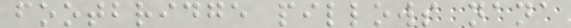footbridge pillows nana
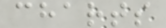charts
